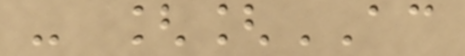- [[AC
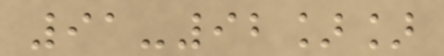91-92]]
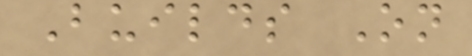Builds On
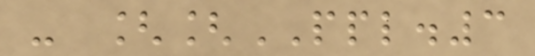- [[PPL.3
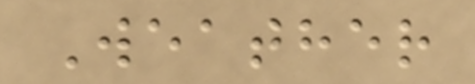Weather
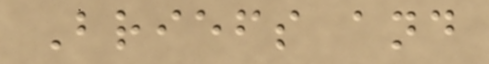Briefs and
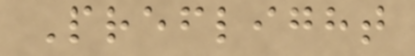Preflight
